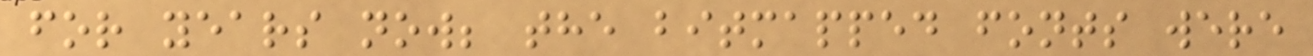for years now; the bitmapped fonts were
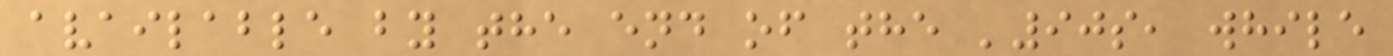available by the end of the '90s, while
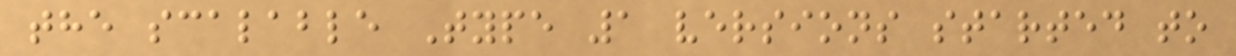the scalable Type 1 versions started to
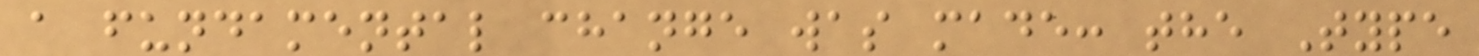a fundamental change was made: the Type
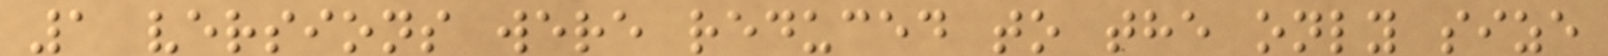1 versions were reduced to the only size
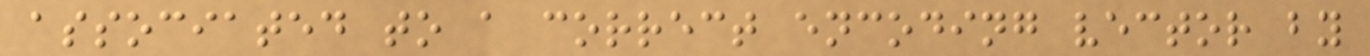associated to a correct encoding vector by
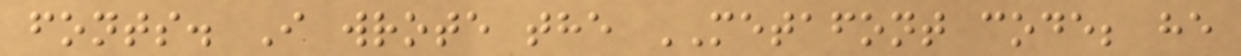fonts. I wrote the METAFONT code; he
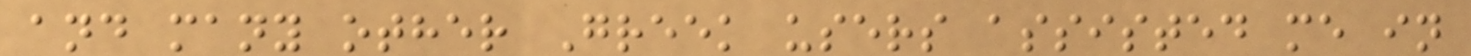and many other Greek users assisted me in
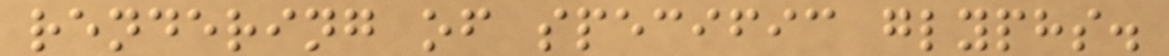rendering of specific glyphs.
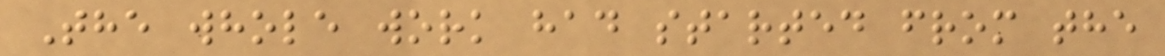The whole work had started from the
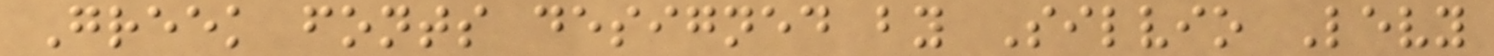Greek fonts designed by Silvio Levy
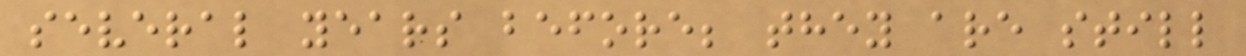several years before; they are still
